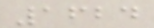1624
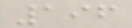196
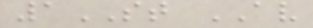1ST AV
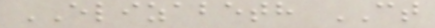ELIZABETH CT
